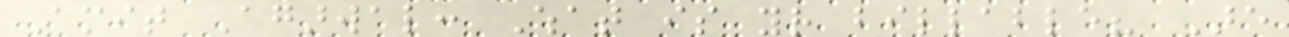Amit Agarwal: What is your billable? Are
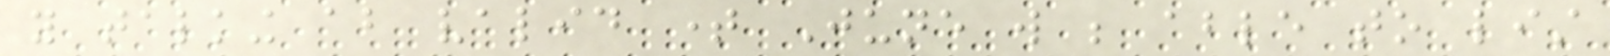you talking about valid time June will be able to list
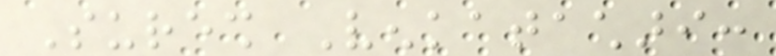Suresh Venkatachari:
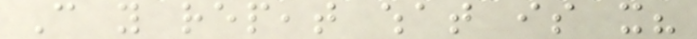Can you repeat what is it?
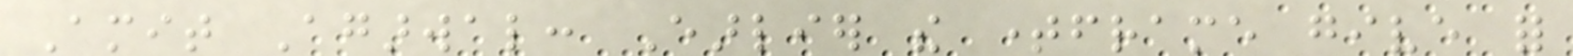Amit Agarwal: Earlier the timeframe give for
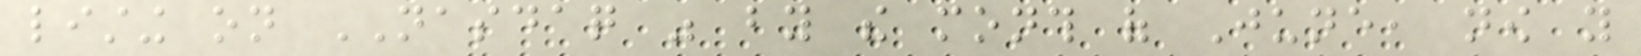listing on NASDAQ was by the month of June, now you
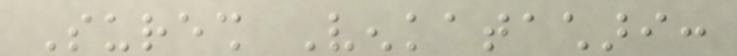Suresh Venkatachari:
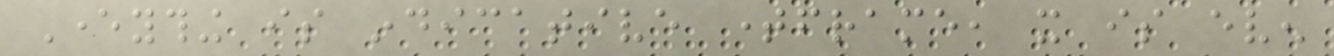Everything is indicative timeframe, it is even
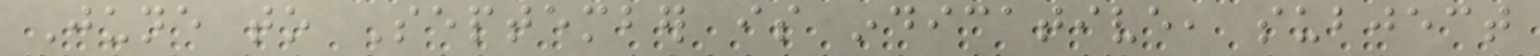June to September is indicative, subject
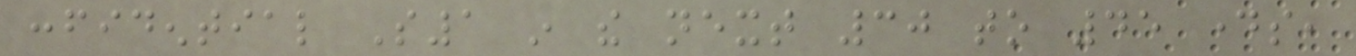confidential S1 in the next 30 to 45 days,
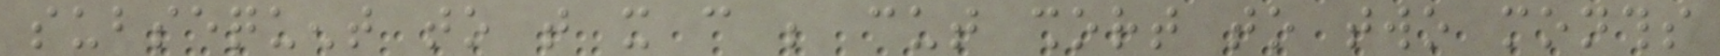subsequent to that it can be cut short to two months
